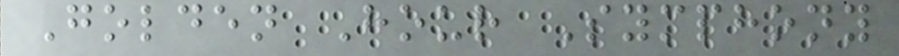Golden Hour Symphony
